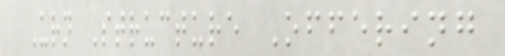Urn Structure Offering
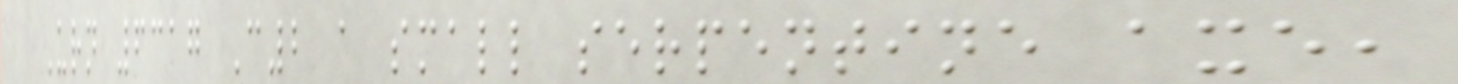Urn 6317 C2 a small serpentine axe,
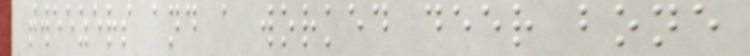tweezers and a worked deer bone
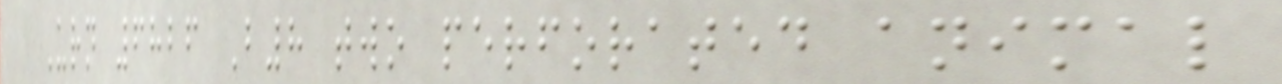Urn 6826 B8 two perforated animal
